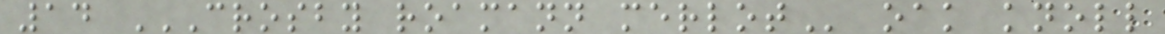14 CROSBY ROAMANN MERLOT oak knoll
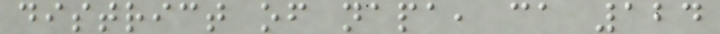district of napa, ca 124
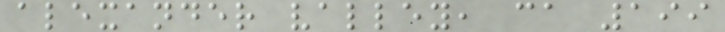alexander valley, ca 199
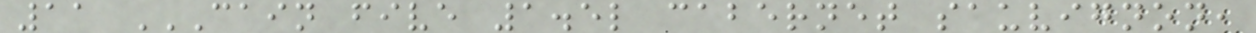11 CAIN FIVE 1.5L CABERNET SAUVIGNON,
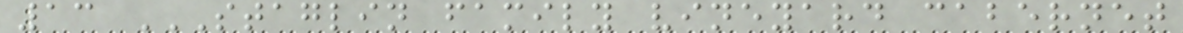13 STAGLIN FAMILY VINEYARD CABERNET
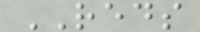REDS
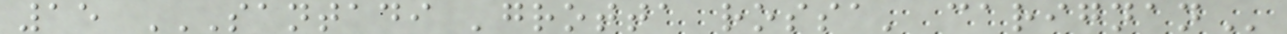15 SANTADI 'GROTTA ROSSA' CARIGNAN
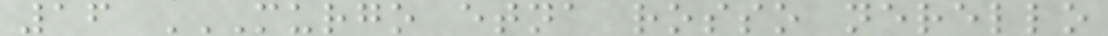16 MURGO ETNA ROSSO NERELLO
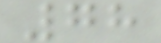78
